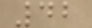42
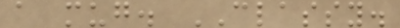a mug. CLASSY.
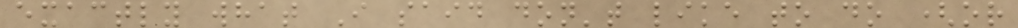exactly what I said don't like to do (or
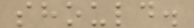should.
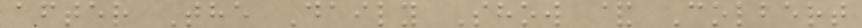after The Daily Show & Colbert
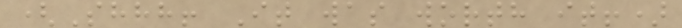(Shhh! It was worth it!)
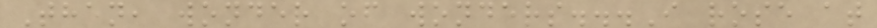Then, wonder of wonders...I rose at
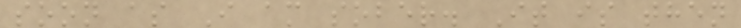soon as I am sober. It is then
